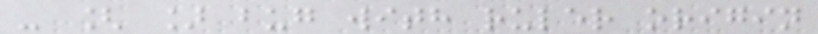- [ ] bug with ruler origin
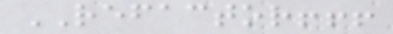REFACTOR!!!
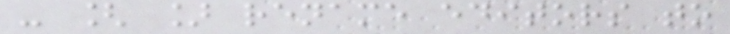- [ ] rename editors to
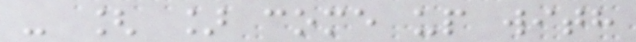- [ ] come up with
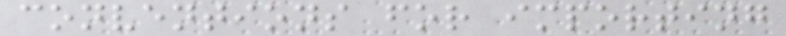conventions for importing
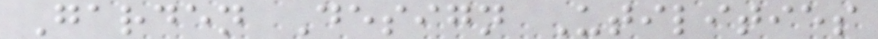Garden Design Utilities
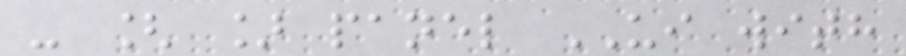- [ ] panel UI with
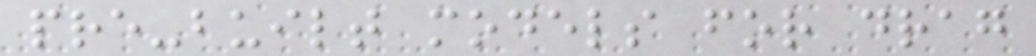pre-built models for drag
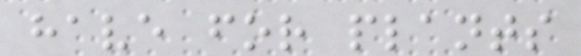have for plants
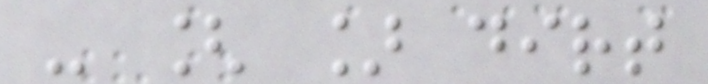- [ ] dirt
